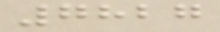7827
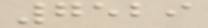7529
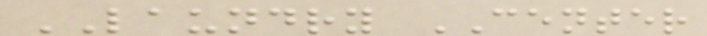LAUNDRY CENTER
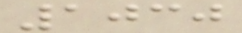1030
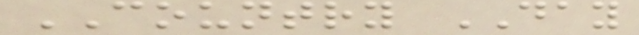COUNTRY DAY
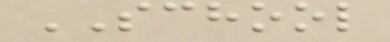SCHOOL
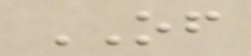OF
